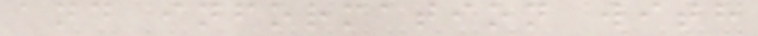and information with
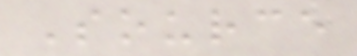Source
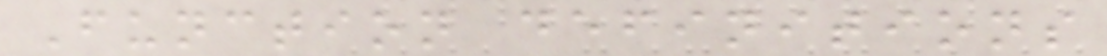Function definitions
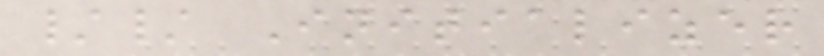// Initializer
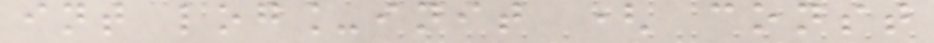int log_init ( const
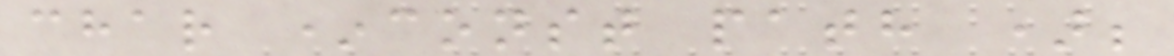char *const path );
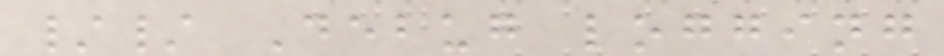// Debug logging
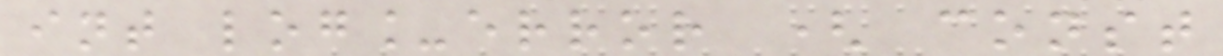int log_error ( const
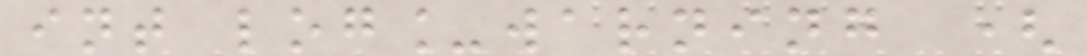int log_warning (
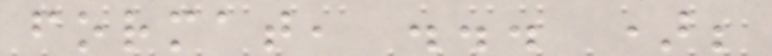format, ... );
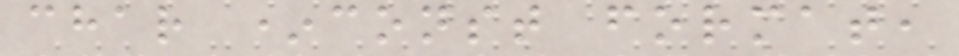char *const format,
